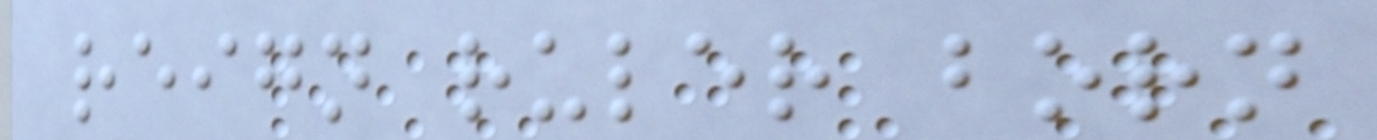reign ruler born
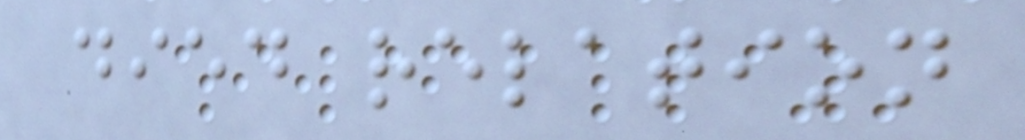died relation
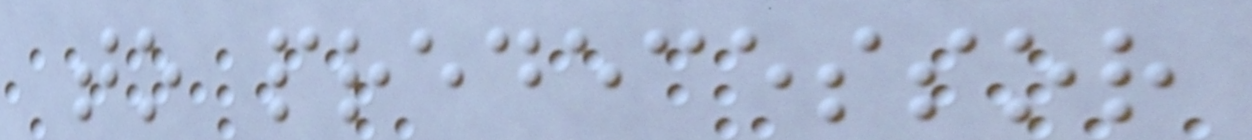to predecessor
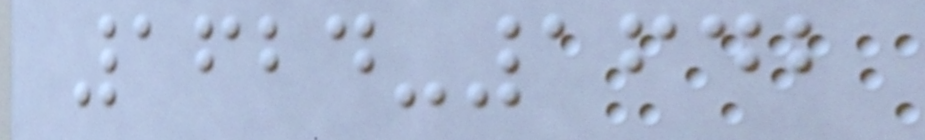1624-1642
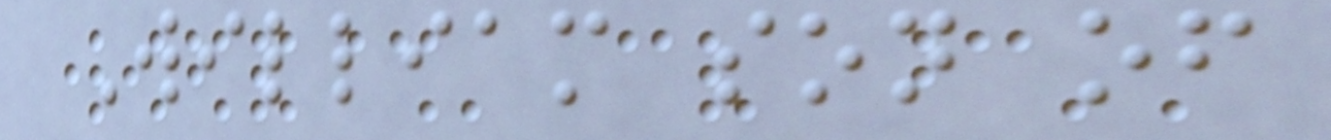William son of
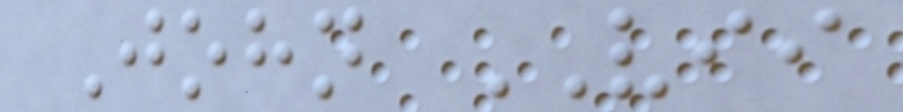John VII
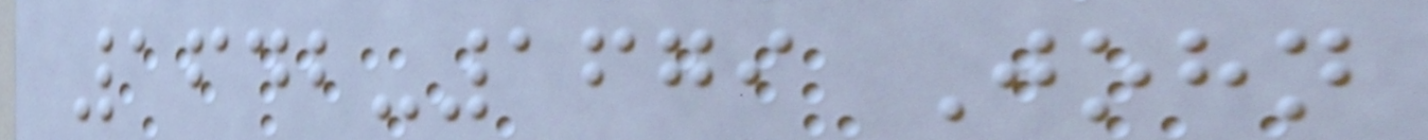1642-1679 John
